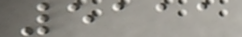5111
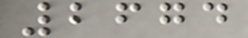2674
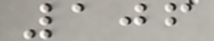106
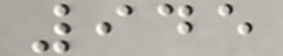945
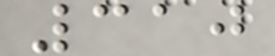310
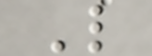L
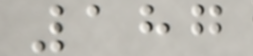187
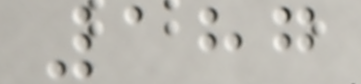187
